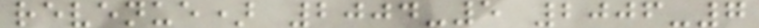revenue) 2004-5 2006-7
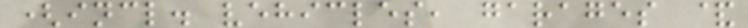(incl. vehicles, garages &
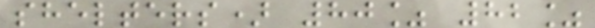shelters) 80% 82%
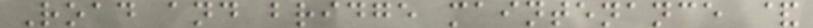Road and bridge maintenance &
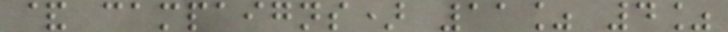& campaigns) 11% 4%
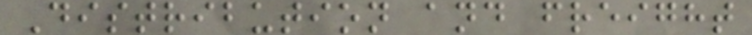Distribution and freight
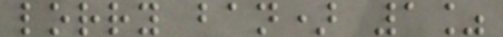lorry ban) 1%
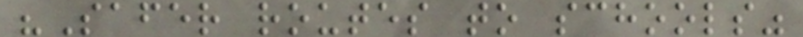"Safer routes to schools"
